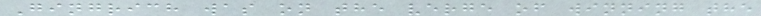Gingrich was on the verge of winning the
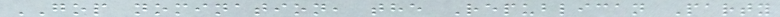GOP nomination, the Republican Party
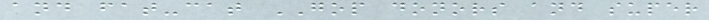and fat-cat GOP donors and super
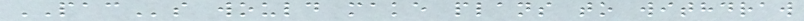PACs would make plans to withdraw
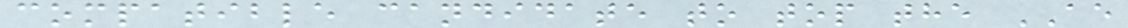compatible candidate to top the AE
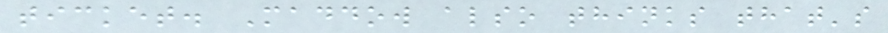ticket. Maddow also thinks that's
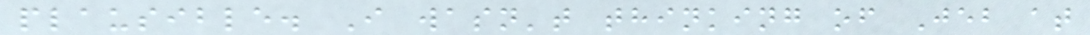plausible. I wasn't thinking of Jeb at
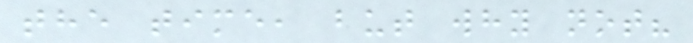the time, but why not?
